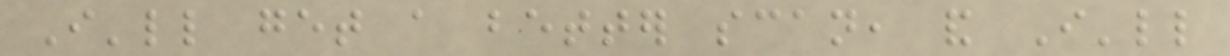I'll get a better scan, and I'll
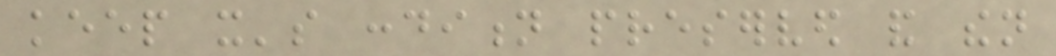keep it's condition preserved and then
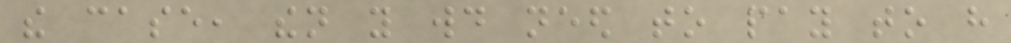the case, then you would need to pay to have
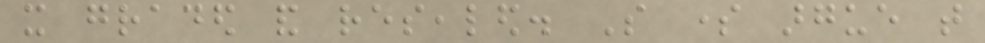it graded and resealed. So some argue that
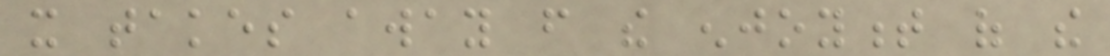it takes away from the enjoyment of the
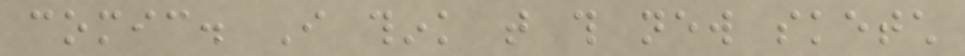comic. I think that this new sketch
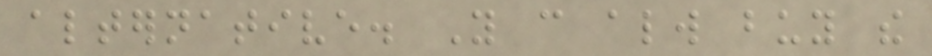alternative. You can always buy the
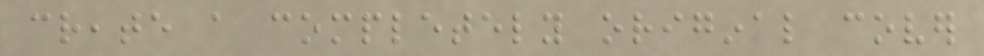create a completely original cover
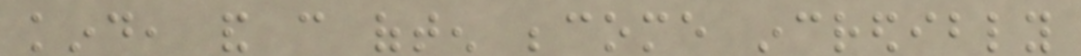kind, and can often become incredibly
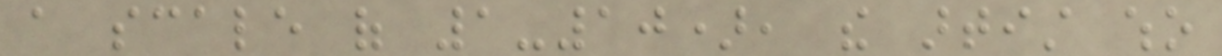a scale of 1-10), the artist who
